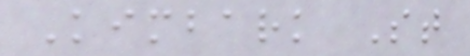Kimbark St
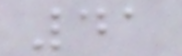41
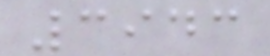3943
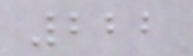222
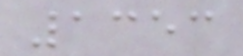1353
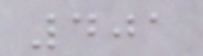401
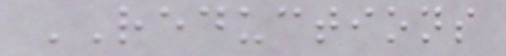REDUCTIONS
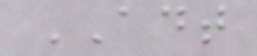ADT
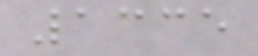1335
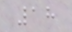18
